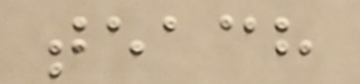teach
